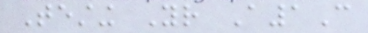Testing Your A1C
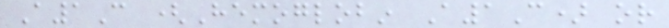A1C (Hemoglobin A1C) or
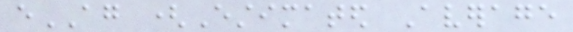eAG (Estimated Average
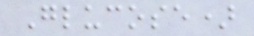Glucose)
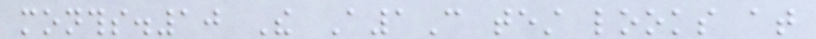months.10 The A1C test looks at
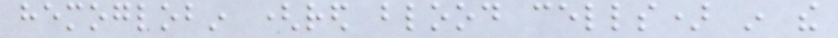hemoglobin (red blood cells) in the
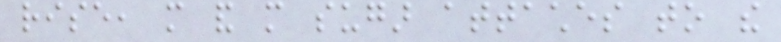rise, more and more sugar attaches to the
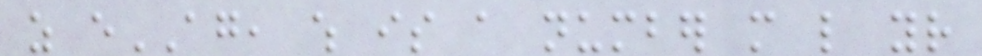as eAG, which is a number more like your
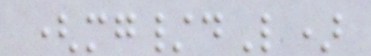(mg/dL)
